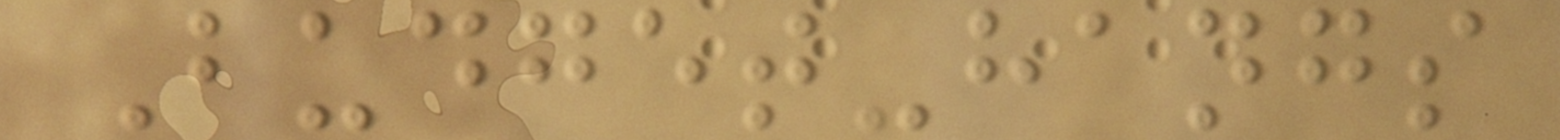Budget-hangs
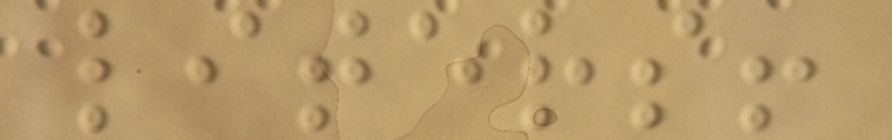liters!
